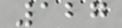127
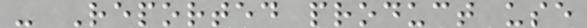- Reported product use
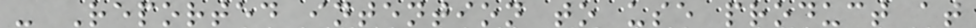- Reported intention to use product at
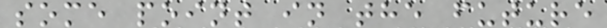some point in the future
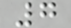7
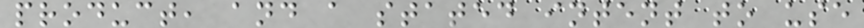product, and a stated intent to use
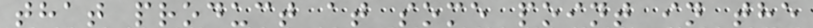that product at some point in the
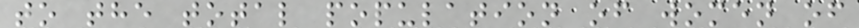to the total population of women of
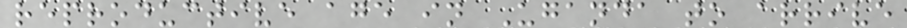reproductive age in Uganda to arrive
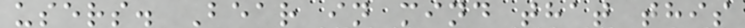users. Bear in mind that this
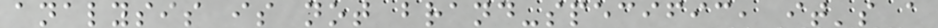analysis is not brand-specific, it's a
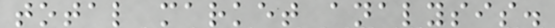total market analysis.
